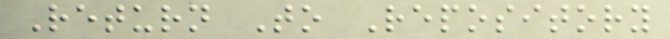Return To Repository
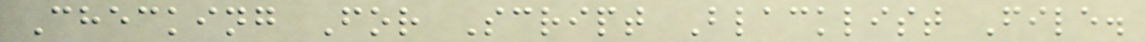Checking For Script Blacklist File.
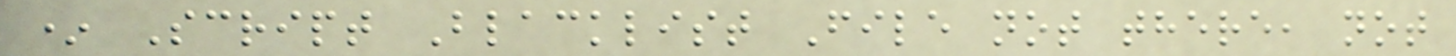* Script Blacklist File not there, not
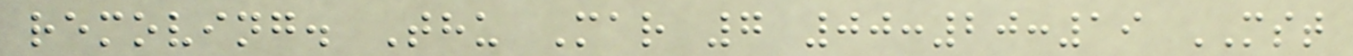removing. Thu Mar 7 00:20:19 MST
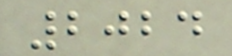2024
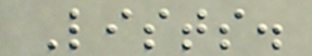Lists.
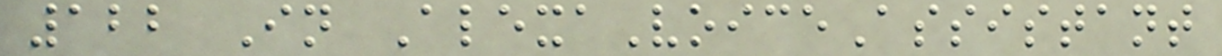122 In AlexaVoiceAssistant
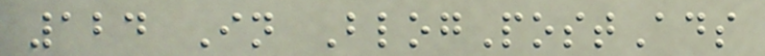124 In BlogPostAds
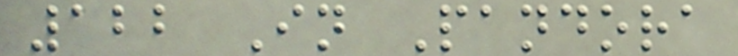122 In Pandora
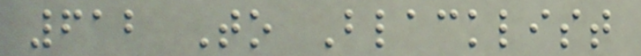612 To Blacklist
